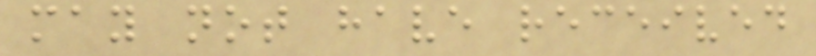may not have received
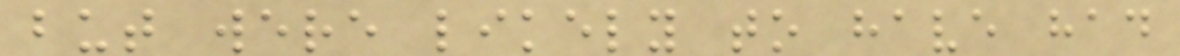but were likely to have had
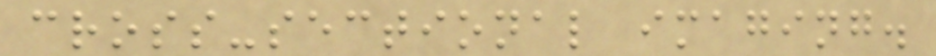cross-sectional imaging.
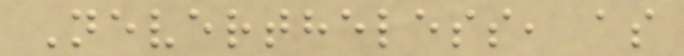Nevertheless, as
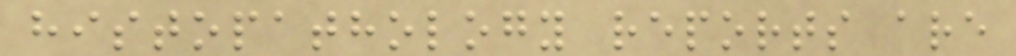histopathology reports are
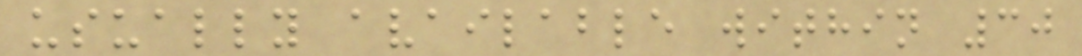usually available within 30
